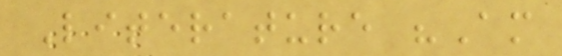Literature "Am
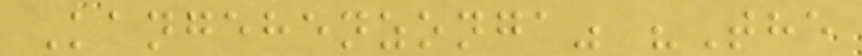Kangehenzonga" "The
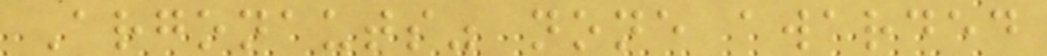Argonauts" none awarded
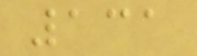131
